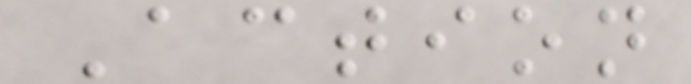Action
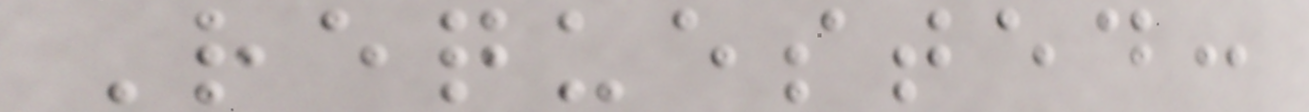Requested:
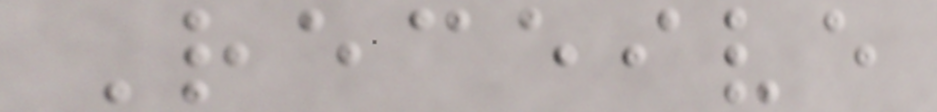Receive
